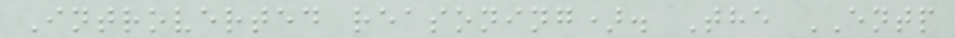Introverted reasoning). The ENTP
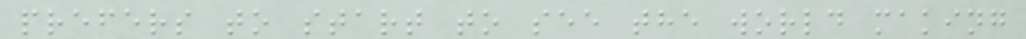prefers to start to see the world making
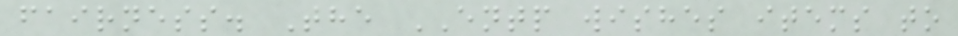fairness. The ENTP wishes items to
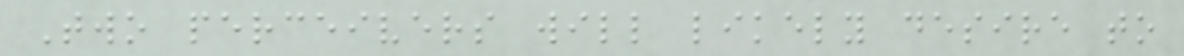Two perceivers will likely desire to
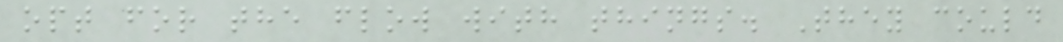opt for the flow with things. They could
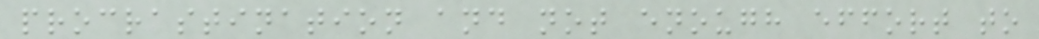procrastination and not enough effort to
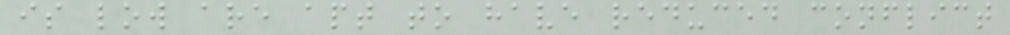is low are apt to have reduced conflict
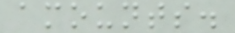amounts.
